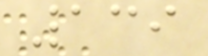139
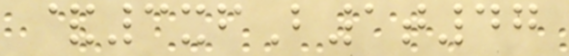&3xfB1t47
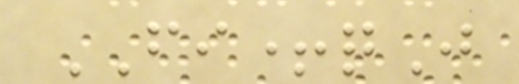FI+qJ
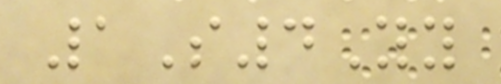1S4Yy
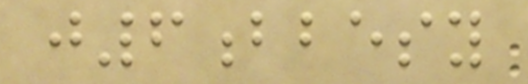j6bbesy
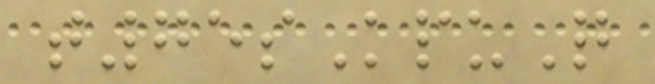t75sKpuQ
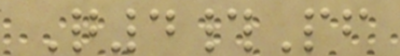Q4#Pf
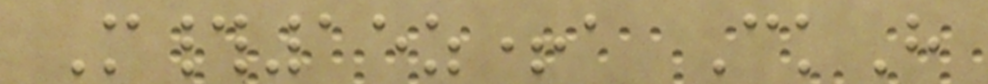M#15z+a CkH
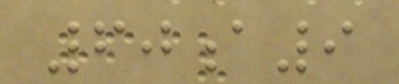60a9
